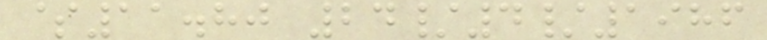$11.80 24/4/1986
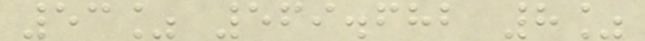53% 569.682 8%
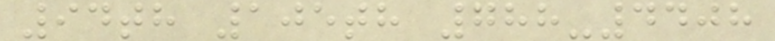94th 105th 788-4408
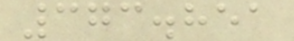373.851
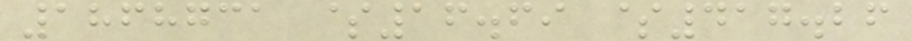1868731 $16.69 $417.26
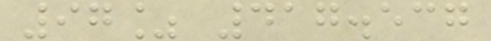97% 417.537
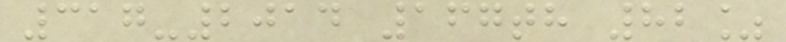317-2014 167th 82%
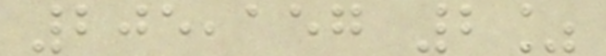205,157 2%
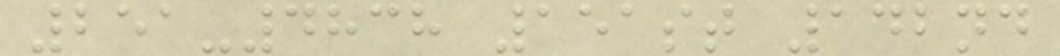251-4838 151st 142nd
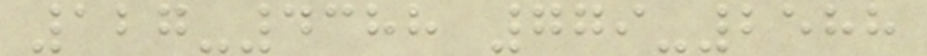127-4388 779-2588
